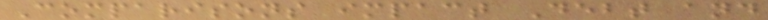Comparisons impact Debt and
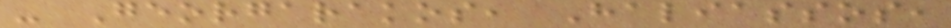- Georgarakos, Haliassos,
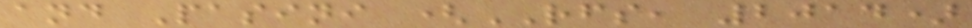and Pasini (RFS, 2014)
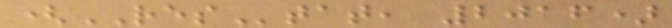(REStat, 2016)
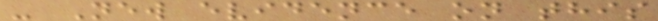- New evidence on this
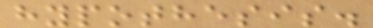hypothesis.
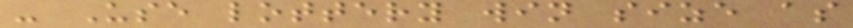- Use lottery win size as
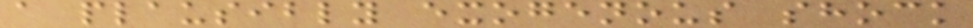a plausibly exogenous shock
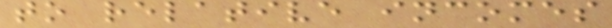to relative incomes
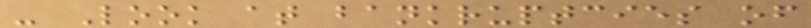- Look at bankruptcies of
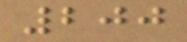200
